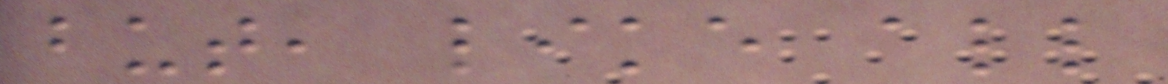but, like all
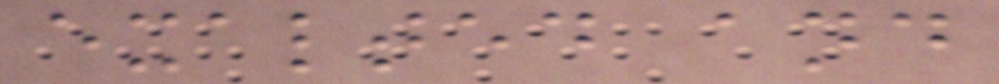exalted and
